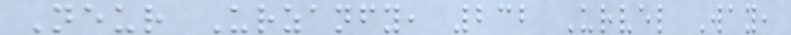Neur Urzanfy, 232 Urvel Way,
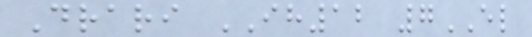Drari IH12 7EL
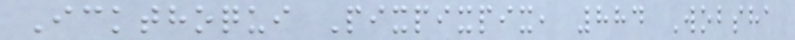Ickthoqui Pixpixpix, 884 Wobsha
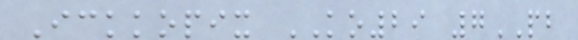Ickkopix KO29 7PB
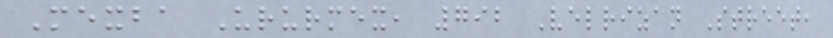Mexba Ururmex, 792 Velrizan Street,
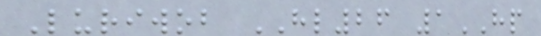Luriwob HL26 1HP
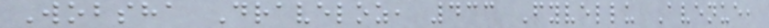Wobsha Draveloz, 433 Fyvellu Avenue,
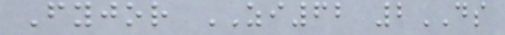Fyjor ZI62 2DS
